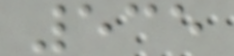535
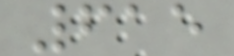615
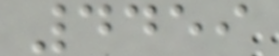4459
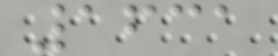1631
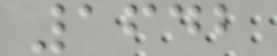1642
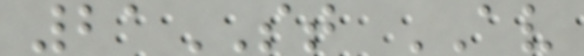21ST AV
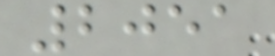2051
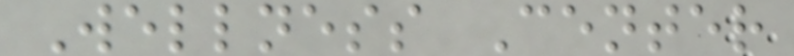Wellness Center
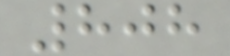808
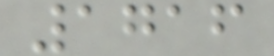1716
